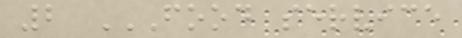2 FOOD SERVICE
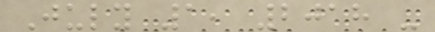July 1, 2018 -
